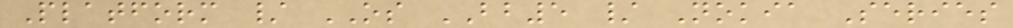Platform / OS BB5 / Nokia Series
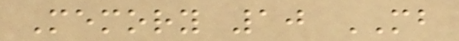Memory 10 MB
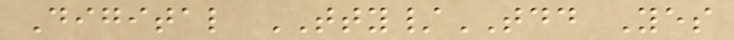Digital TTY/TDD Yes
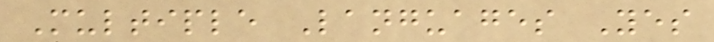Multiple Languages Yes
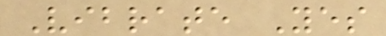Vibrate Yes
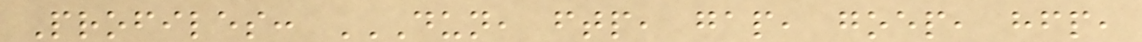Profiles: DUN, FTP, GAP, GOEP, HFP,
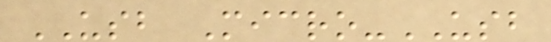USB Micro-USB
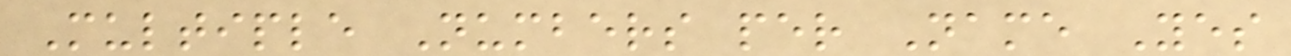Multiple Numbers per Name Yes
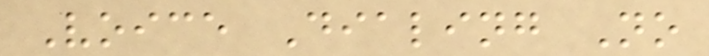Voice Dialing No
